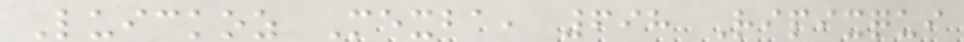Luickoz Mexba, 698 Ripixqui
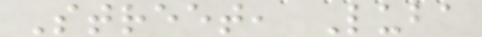Street, Luba
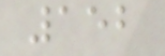152
